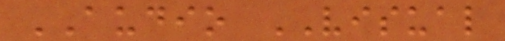AUDIO VISUAL
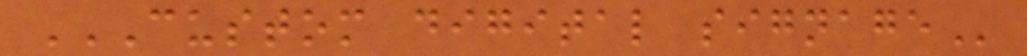CUSTOM DIGITAL SIGNAGE
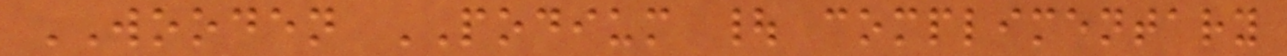WOODEN PODIUM | complimentary
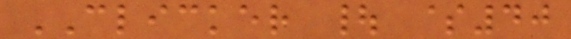CLICKER | $40
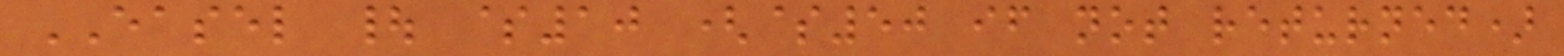EASEL | $10 ($50 if not returned)
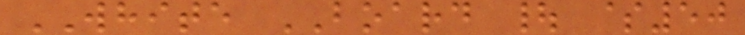WHITE BOARD | $50
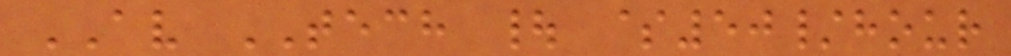AV TECH | $50/hour
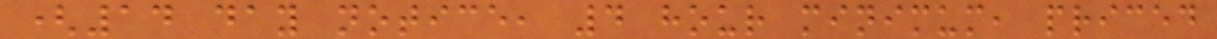(14 day notice, 4 hour minimum, priced
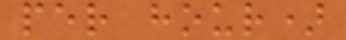per hour)
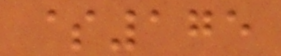$175
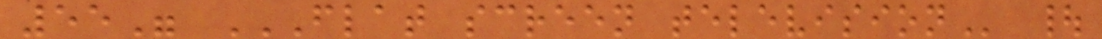55" FLAT SCREEN TELEVISION |
